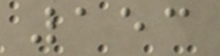153
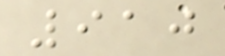910
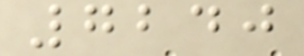7240
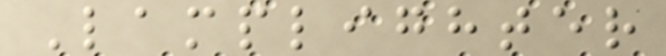Lamplighter
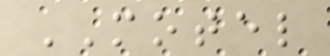MOTEL
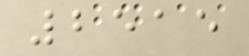2515
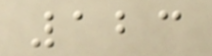123
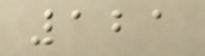121
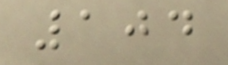104
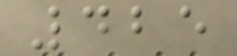425
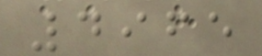4965
